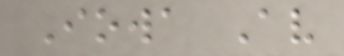Iowa Av
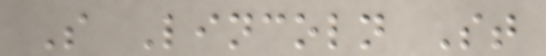S Lincoln St
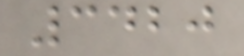3420
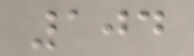104
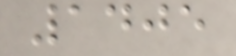1405
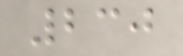230
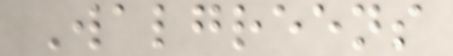Walgreens
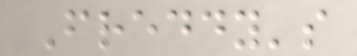Freddy's
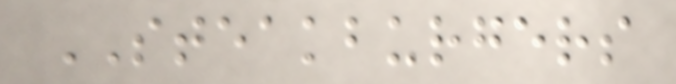STEAKBURGERS
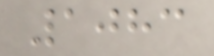1083
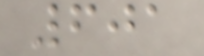601
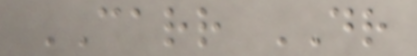CARR DR
